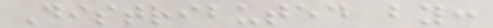Distributed by:
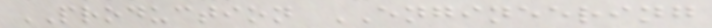PRODUCTION ENGINEERING
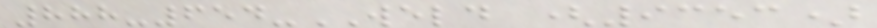888-654-WELD (9353)
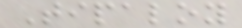Tipaloy
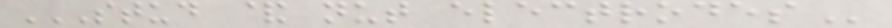STUD & NUT ELECTRODES
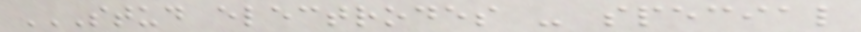STUD ELECTRODES - SPECIAL
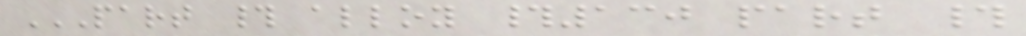PART # ALLOY #130 PART #
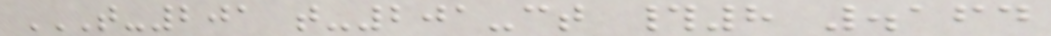T-201 T-201-CT #8 .164
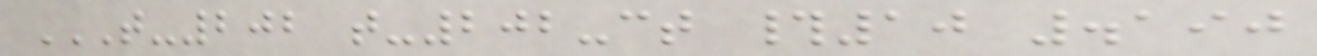T-202 T-202-CT #10 .190
